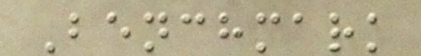Benchmark
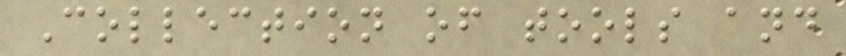Collection of tools and
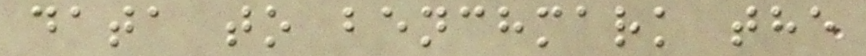data to benchmark the
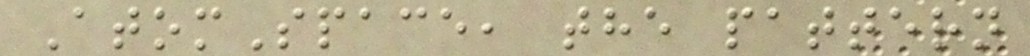AtomSpace, the pattern
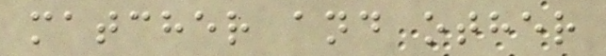matcher and other
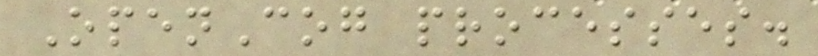OpenCog processes.
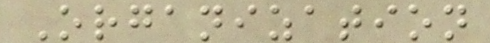Organization
